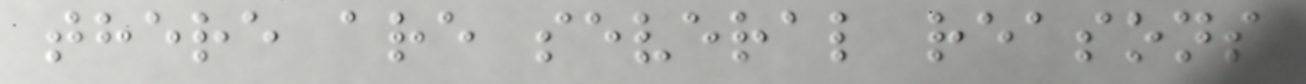there are several reasons
